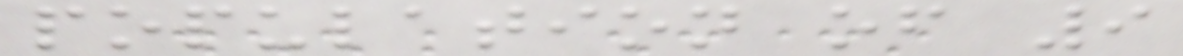population of 9
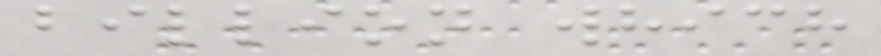billion which
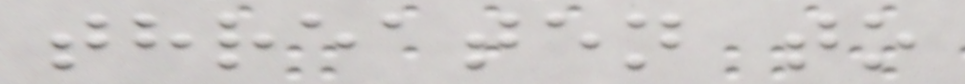threaten to
